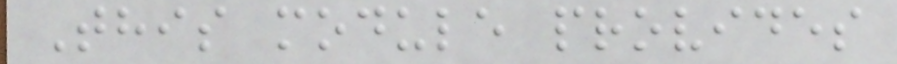This module provides
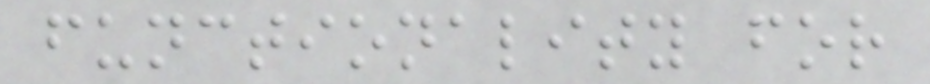functionality for
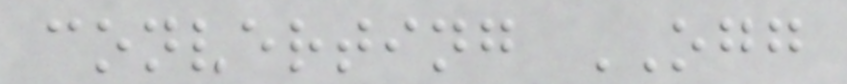converting OGG
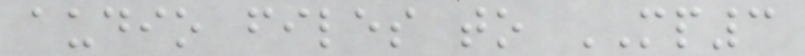audio files to MP3
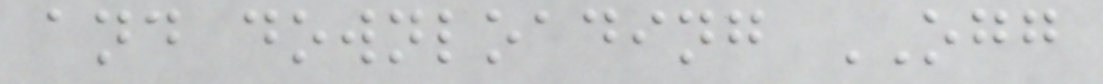and downloading OGG
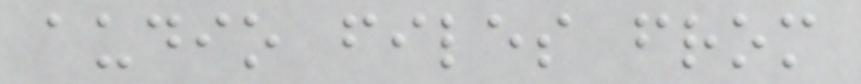audio files from
